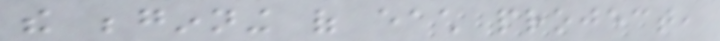the beginning of each project,
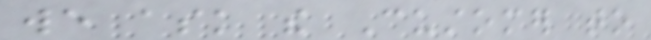we ask the Customer to
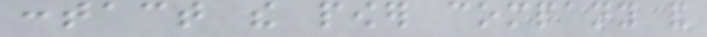contact the power company and
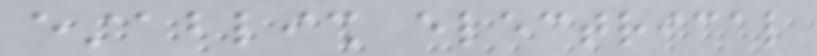establish electrical
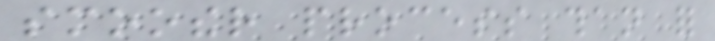smoother process than for
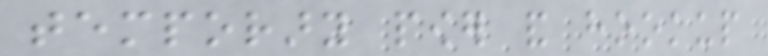temporary power and hookup
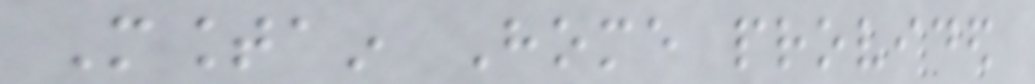Mountain Home provided
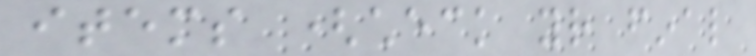items (check your final
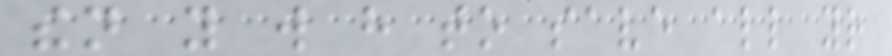then you will have to save all your
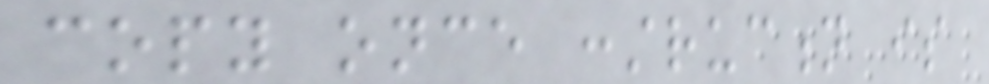copy once construction is
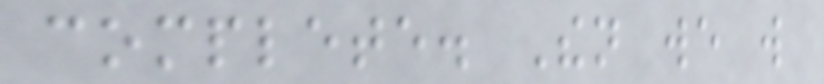complete. Then we will
